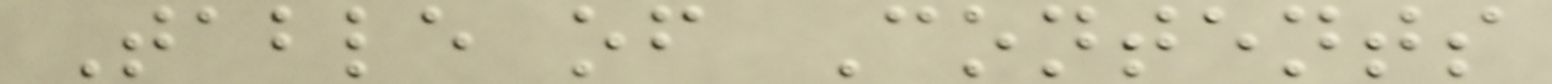Table of Contents
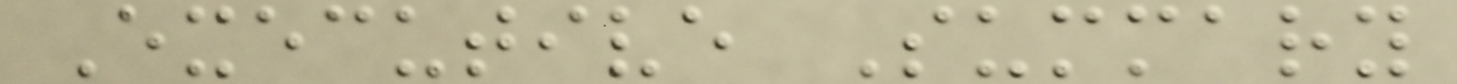Executive Summary
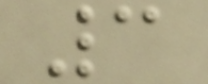3
